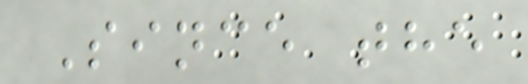Since the
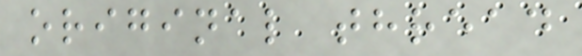original thread
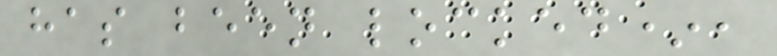has been locked*,
